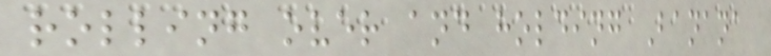rolling over and holding Banana
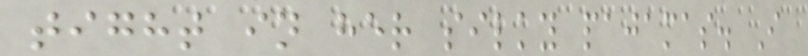tight in her silky pajamas. I
